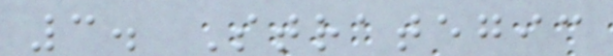3. Strategic
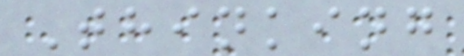Thinking
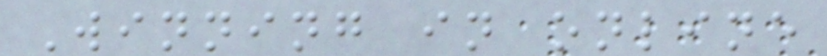Winning in online
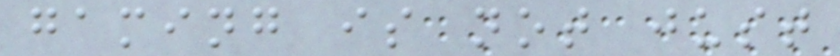gaming is not just
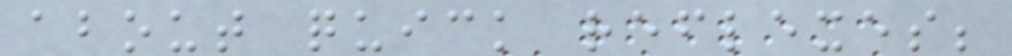about quick reflexes;
